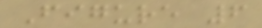Figure 6
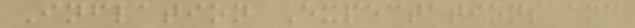Inflation Expectations and
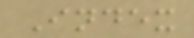Index
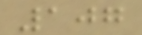107
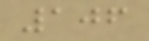106
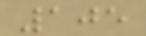105
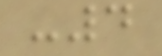-4
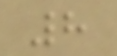8
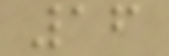16
